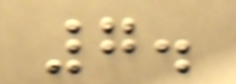7.
